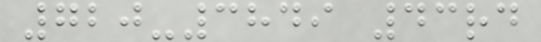720-3849 43rd
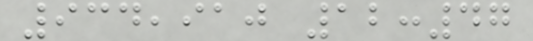934,910 12:47
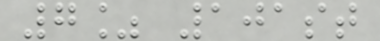7% 101st
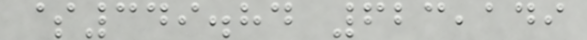$349.84 623,149
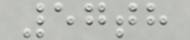57th
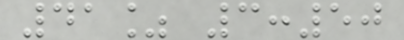41% 3:50
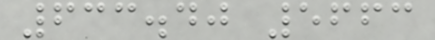633.40 5663
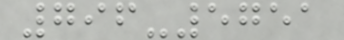796-5751
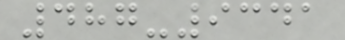487-9341
